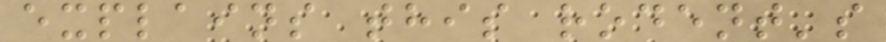explains this rodent's
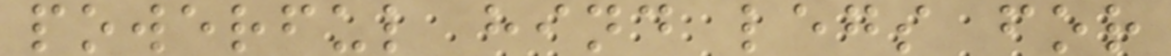powerful hind legs for
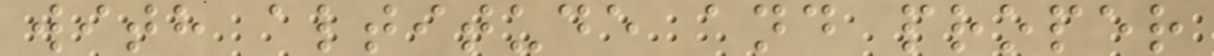with altitude and proper
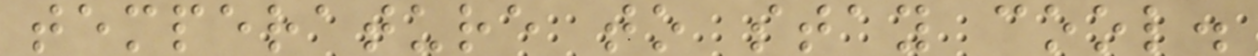temperature to stay cool.
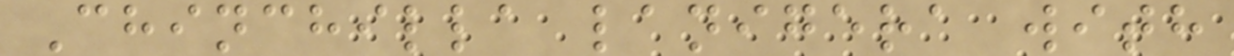Chinchilla lanigera with
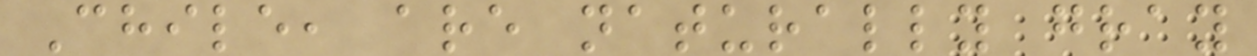Chile, are naturally gray
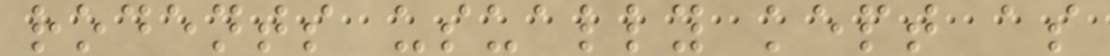rodents usually kept as
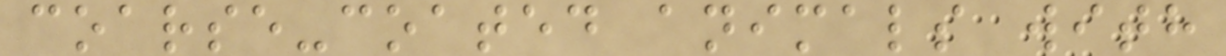coarse-coated animals with
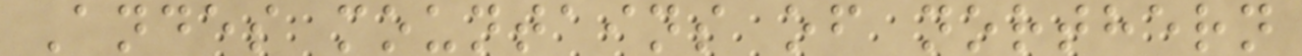Andes mountains of northern
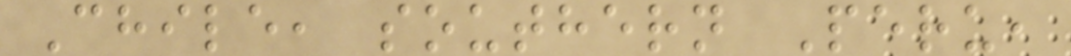Chile, southern Peru,
